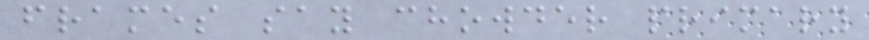frames say chowder primary
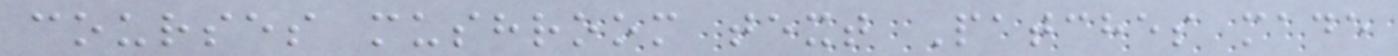courses mushroom text Patches made
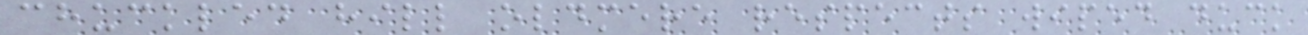chuckled hill oldmere respects wiped duck
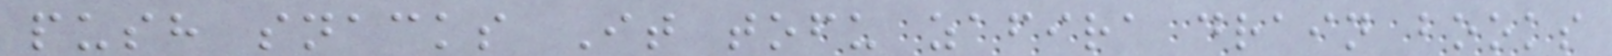push snacks It tofu zafira drain books
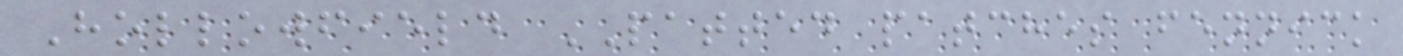Hollowfield PATTED patches fennick
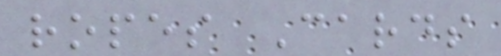ropes Cards
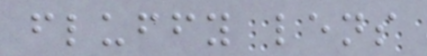fluffy lens
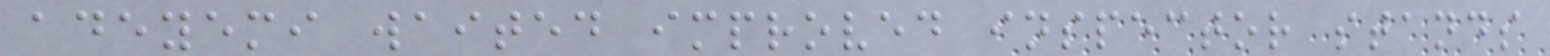adeyemi waited improved inspector stands
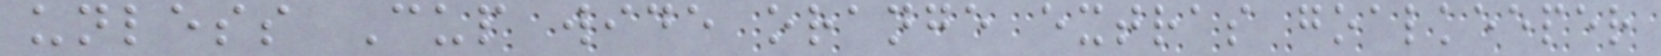unless Cup wide orange extras goalkeeper
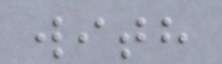with
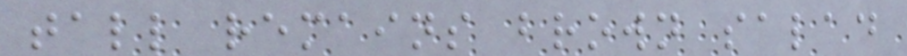tall remains brown salad
